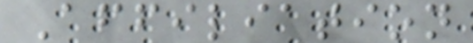Affiliation
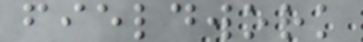fieldwork
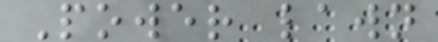Power lawn
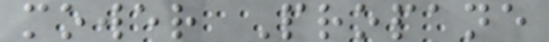mower Propane
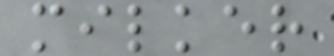milker
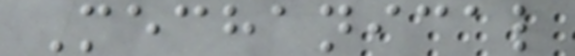Mechanical
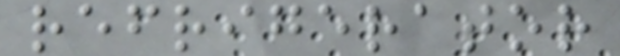refrigerator
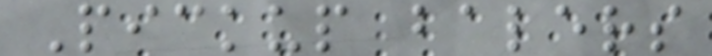Pickup balers
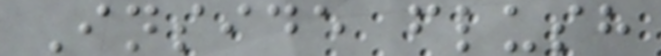Inside flush
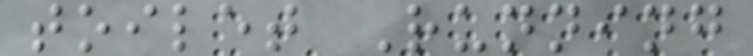toilet Running
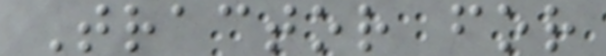Tractor for
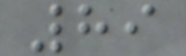89
